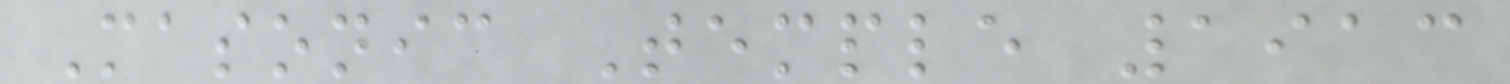Masonic Temple 1913
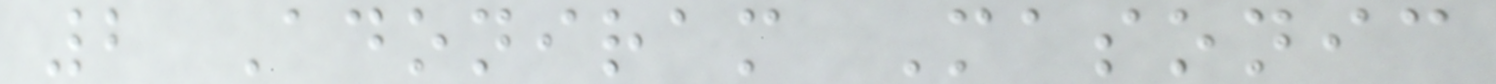2 Adoniram Masonic
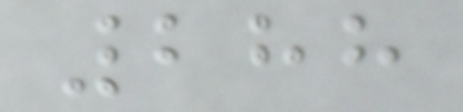288
